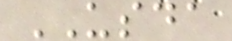USDA
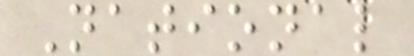National
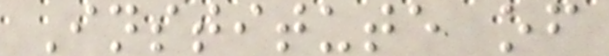Institute of
